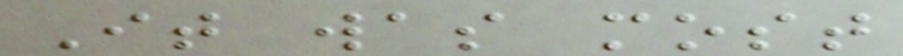It was most
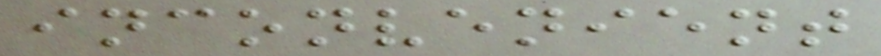inconvenient
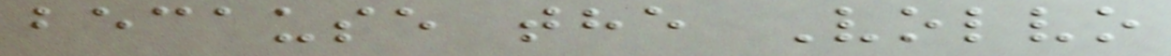because the Volvo
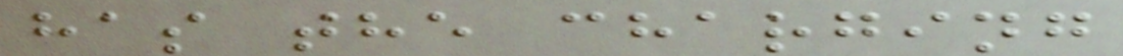has the charging
